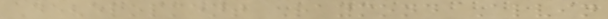Development Raymond Alvin
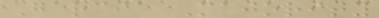Garcia Majority
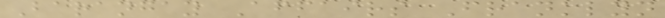Barangay Affairs Franklyn
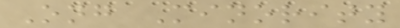Ong Minority
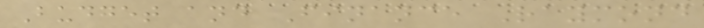Budget and Finance Raymond
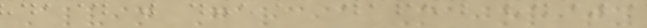Alvin Garcia Majority
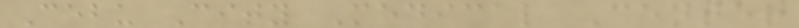Cebu City Medical Center
